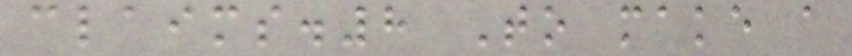claims.8 To make a
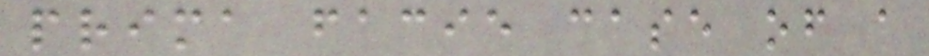prima facie case of a
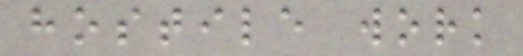hostile work
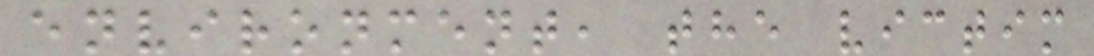environment, the victim
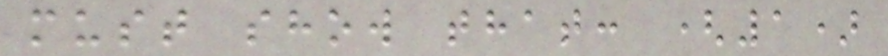must show that: (1)
